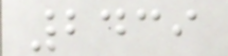2439
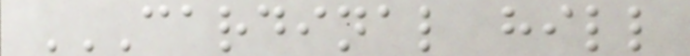CARDINAL HILL
